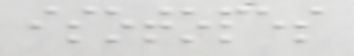isotopes
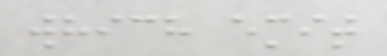which emit
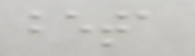beta
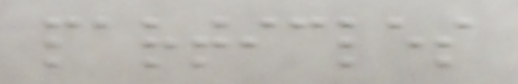particles
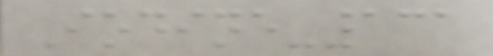Iodine-131
